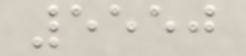5550
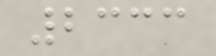2333
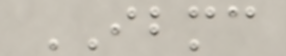IBMC
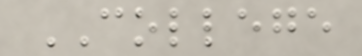COLLEGE
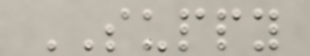SUPPY
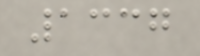1337
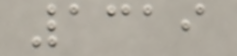1319
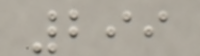299
